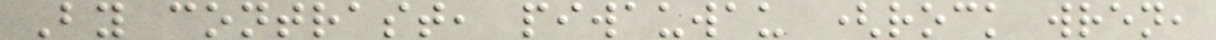By contrast, piwauwau (rock wren,
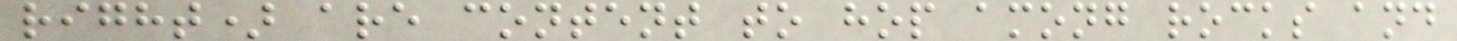right) are content to hop among rocks and
